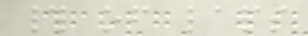# of laps
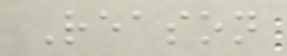Reason
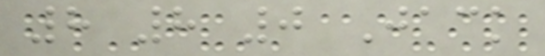8 8 0 Jack
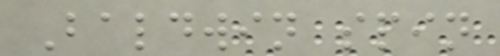Baldwin spin
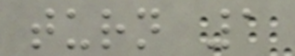turn 1
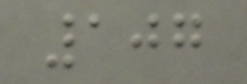107
